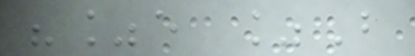"%e %B
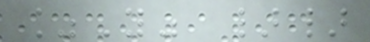%Y" }}
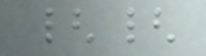{{
